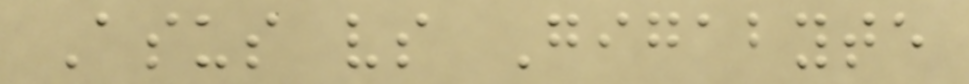Asus vs Gigabyte
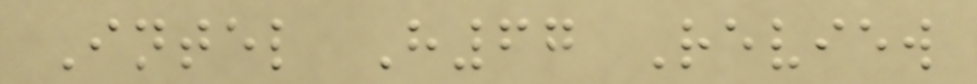Intel H67 Review
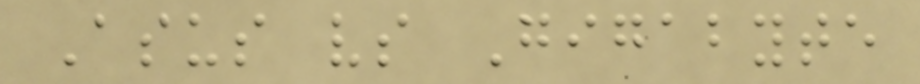Asus vs Gigabyte
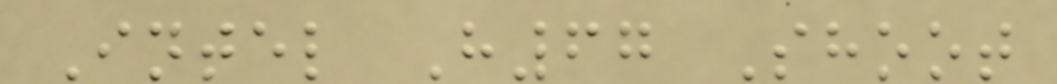Intel H67 Shoot
